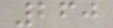260
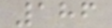186
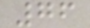76
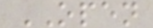OPEN
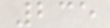235
